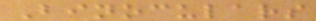Binoculars
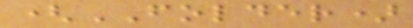(FOLDER)
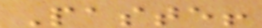Paste!
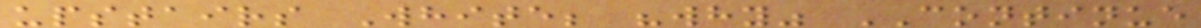upstairs White; "why" CONTINUE
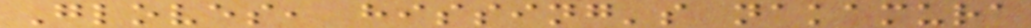Gloves, hissing's nakamura
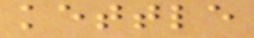kettle
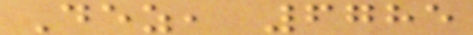Dez, 6785
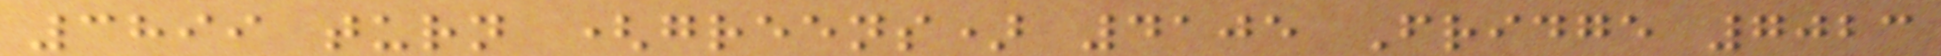3899 turn (greens) 4105 Fridge 7023
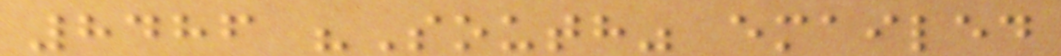8486 "South" emailed
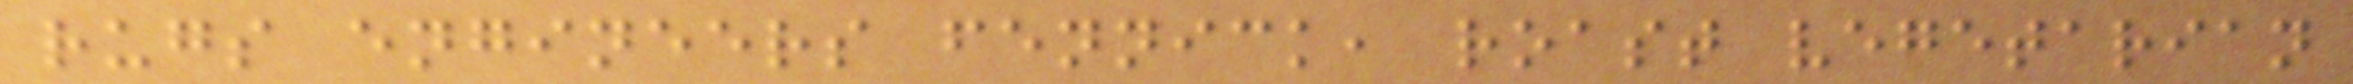rugs engineers fennick, roast vegetarian
